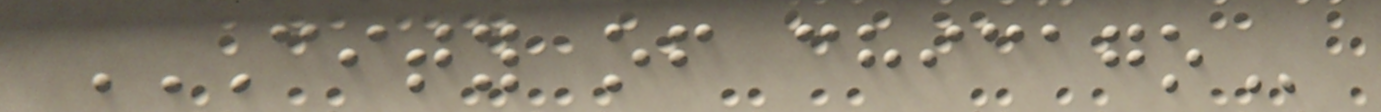CITY OF CHICAGO
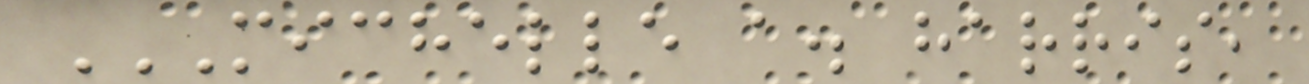MICHELLE A. HARRIS,
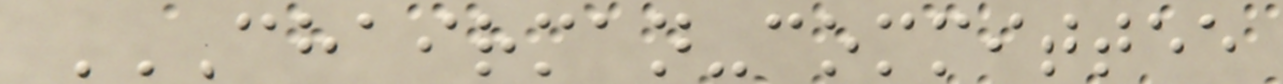CHAIRMAN-COMMITTEE
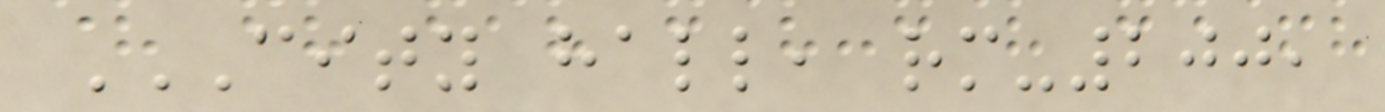CITY HALL, RM-200,
